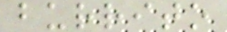burrito
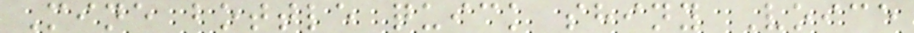Mine bottle quick shiny Voice
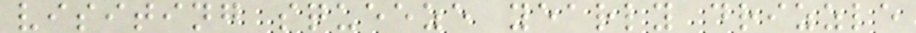visiting squeeze yearly drizzle
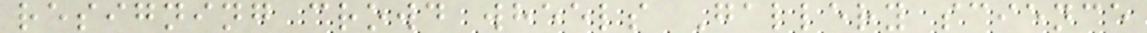resigning crowd wheels Gallery science
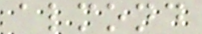almond
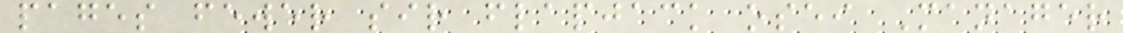pages fewer sir flapjack osei Manager
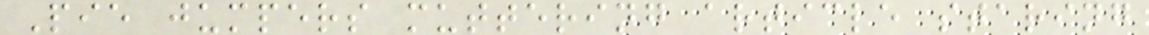Pie jumpers muttering article staring
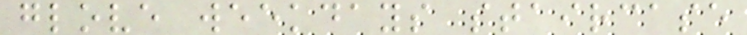glove weekdays staircase
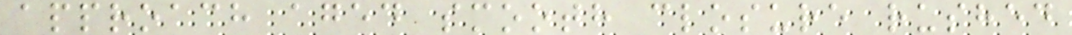approach aged smooth closure rushed
